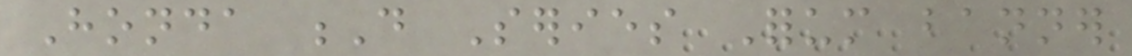Honda D Series Forum banner
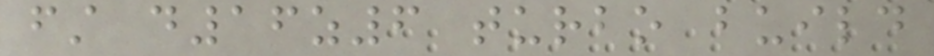first d16z6 turbo build
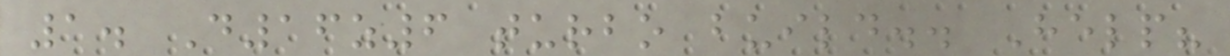1. D16z6 turbo build.. Help?
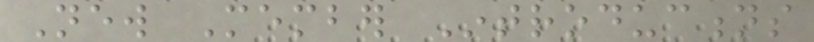New Member Introductions
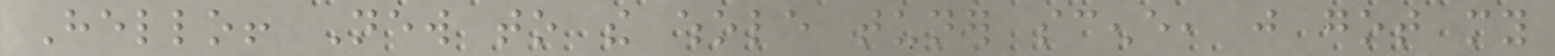Hello! New to the whole tuner scene, just got my
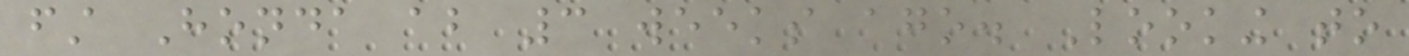first Honda about 3 weeks ago. Looking to
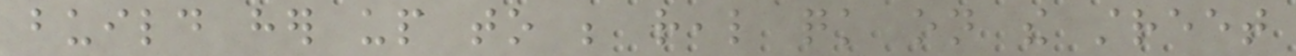build her up to be real quick on the street
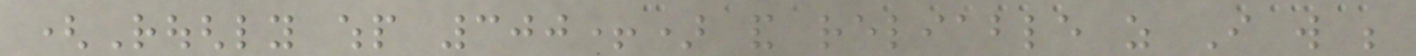(Roughly whp 300+) and reliable as I will be
